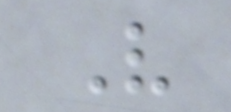V
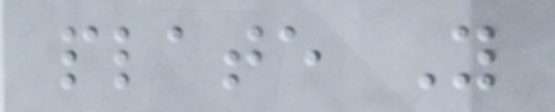plate Y
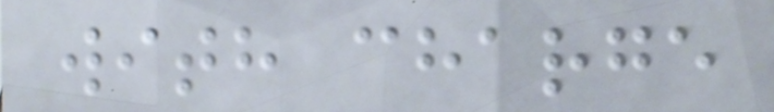with charge
